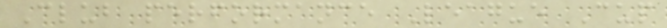Club performance League Cup
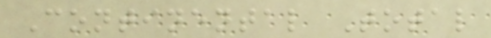Continental Total
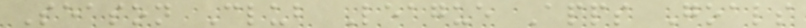Season Club League Apps Goals
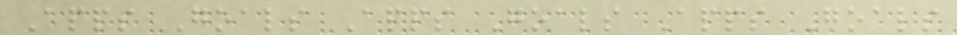Apps Goals Apps Goals Apps Goals
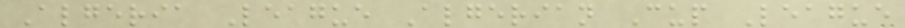Algeria League Algerian Cup League
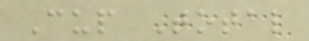Cup Total
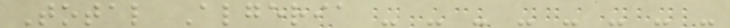Total Algeria - - - - - - - -
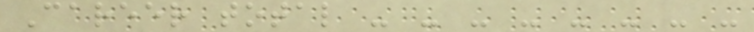Career total - - - - - - - -
